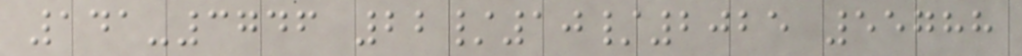141-3746 22/10/2025 55788
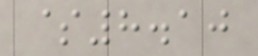$8.10
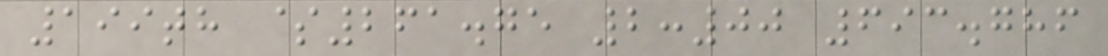199th $261.75 2:00 693.786
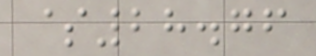$28.76
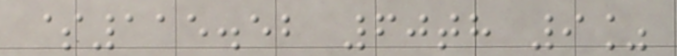$115.52 60th 9%
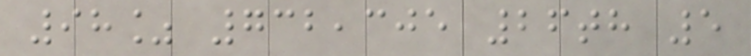98% 732,305 26th 5
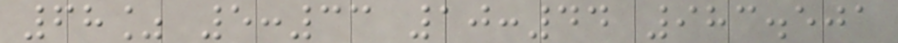68% 5:33 10:44 983.501
